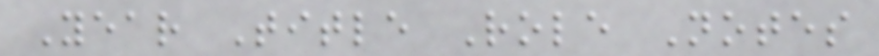Year Title Role Notes
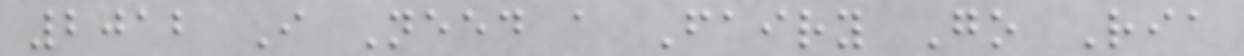2012 I Need a Fairy Go Ria
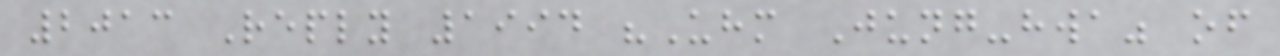2013 Reply 1994 "Uhm Jung-hwa" of
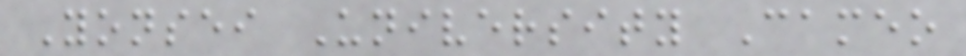Yonsei University Cameo
